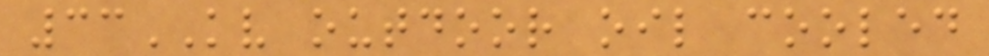33KV outdoor oil cooled
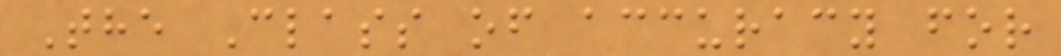The Class of accuracy for
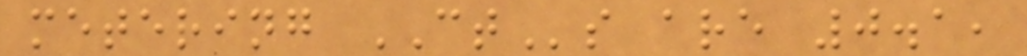metering CTs are 0.1,
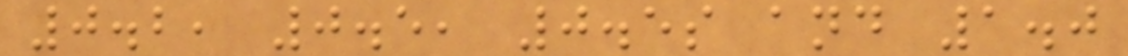0.2, 0.5, 0.5s and 1.0
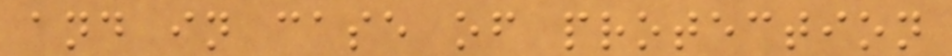and in case of protection
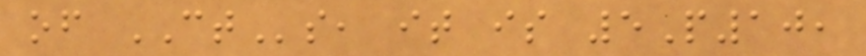of CTs, it is 5P10,
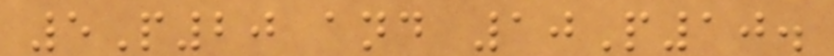5P20 and 10P10.
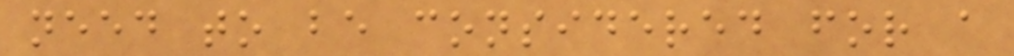need to be considered for a
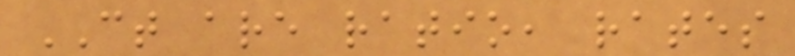CT are ratio, rates
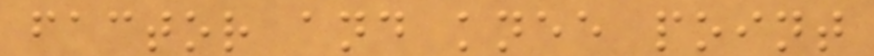factor and knee point
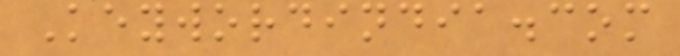Keywordindia.com
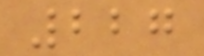227
